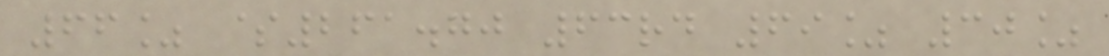66% $261.70 63rd 69% 30%
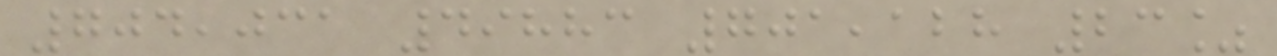704,031 49883 701,128 23%
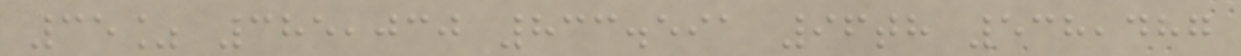35% 385,030 833.591 96th 538,487
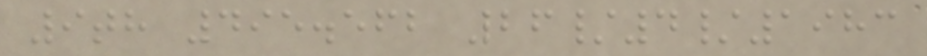9th 495.562 26/4/1983
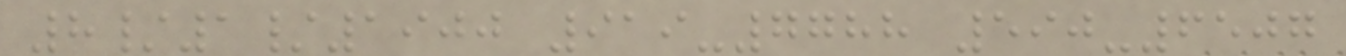8/1/1900 919-7788 590-6507
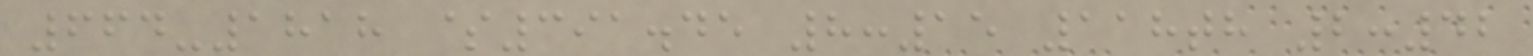664-1818 $391.45 8:15 118th 2:42
